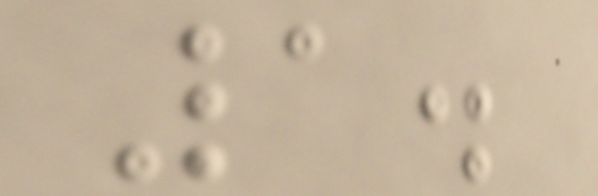1.
